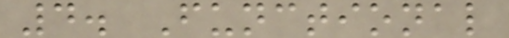4. Functional
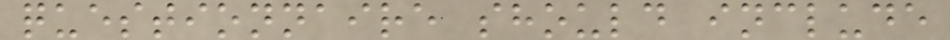questionnaire should include
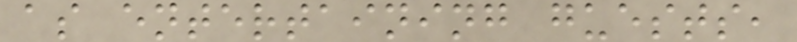as entertaining guests,
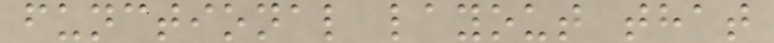functional layout that
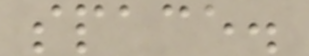space.
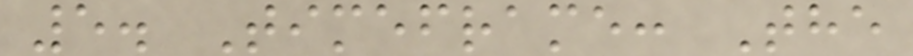5. Timeframe: The
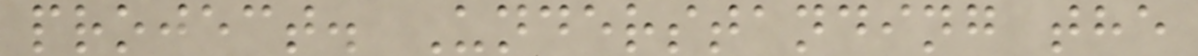project. Understanding the
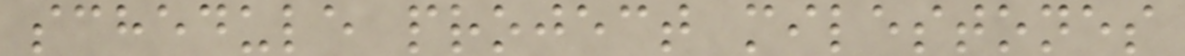schedule project milestones
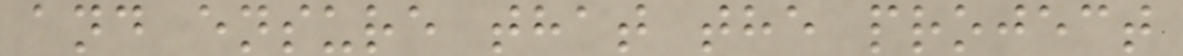and ensure that the project
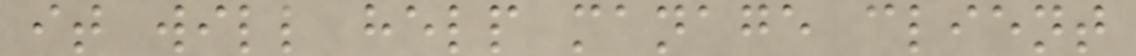it will help manage client
